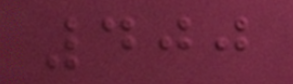400
